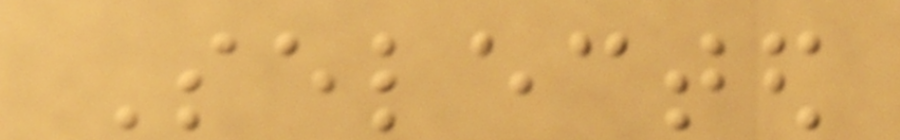Selected
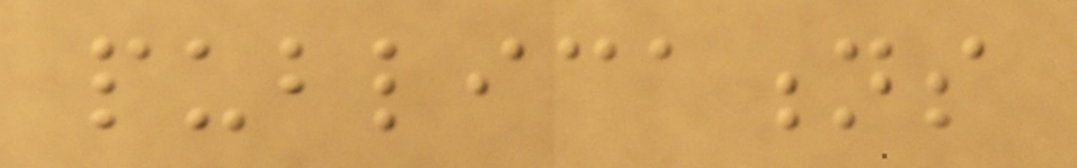publications
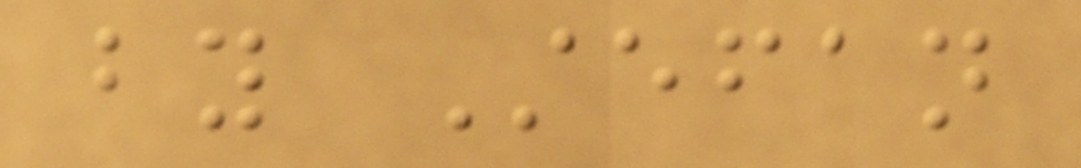by Stefan
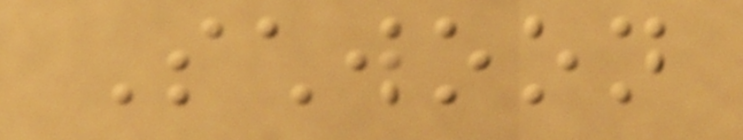Schwoon
